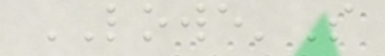LOWE'S
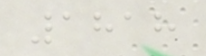1818
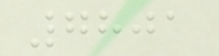7801
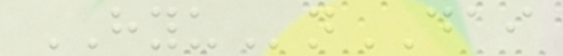HYUnDAI
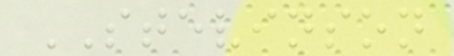STEVINSON
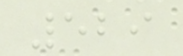529
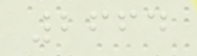2664
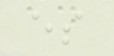es
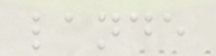lande
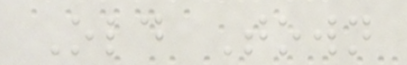Old Town
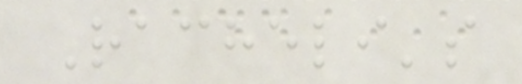Racheli's
